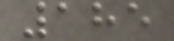185
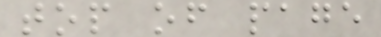top of page
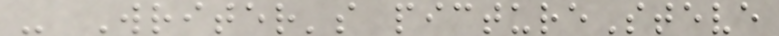- Writer's pictureSteve
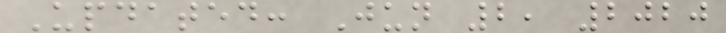Updated: Jun 2, 2020
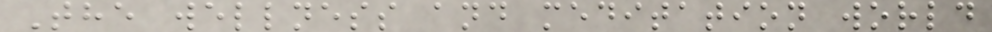The wellness and meditation world
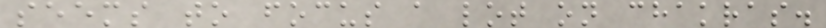seems to focus a lot on chakras.
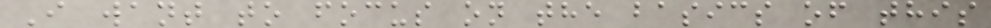I want to focus on the basics of this
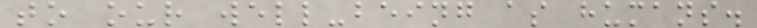to our well-being as humans.
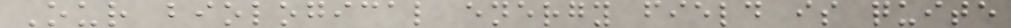Our biological energy field is quite
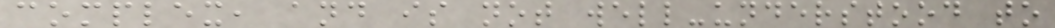complex, and is not well-understood to
